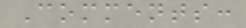Comments:
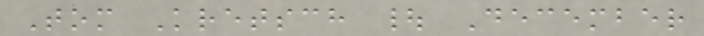Tom Kretsch | December
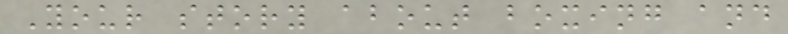Your story about boxing and
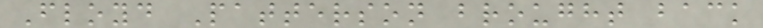Floyd Patterson brought back
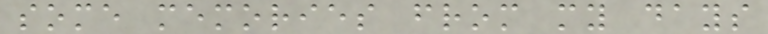some memories from my days
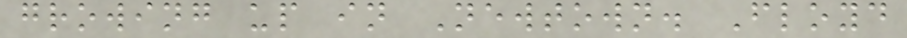growing up in Newtown. Floyd
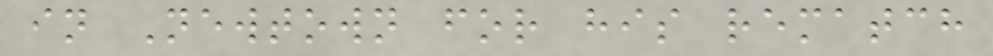in Newtown for his rematch
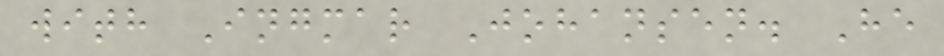with Ingmar Johansen. He
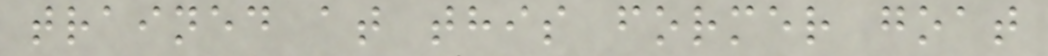trained at this former goat
